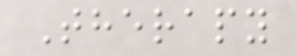Therapy
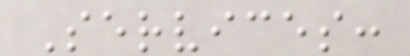Services:
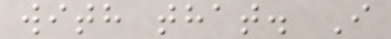with that. I
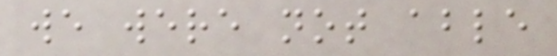we were not able
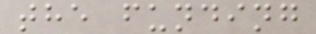the funding
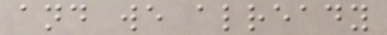and we already
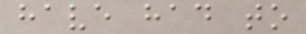have had to
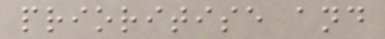prioritise and
